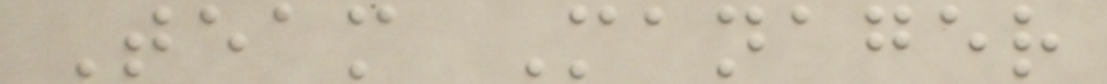Team Manager
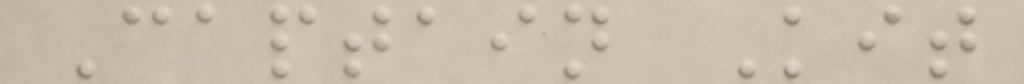Captain Kit
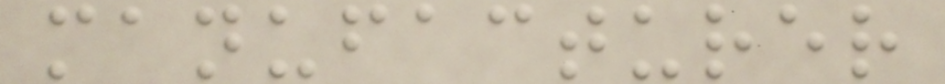manufacturer
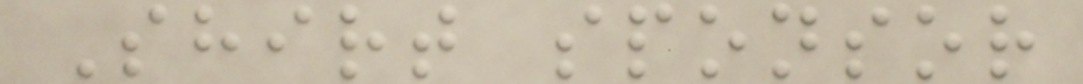Shirt sponsor
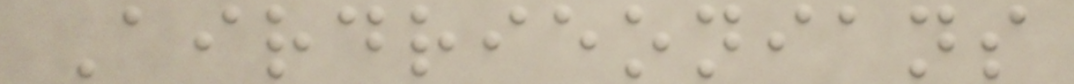Airdrieonians
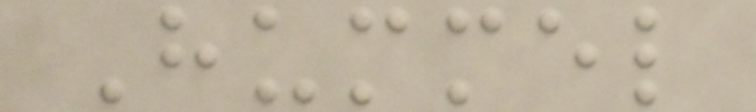Hummel
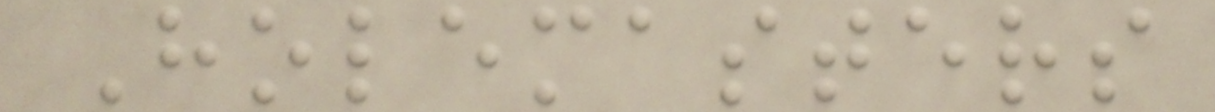Holemasters
